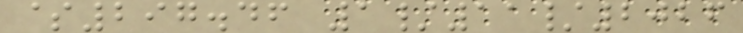$297.46 1/11/2026
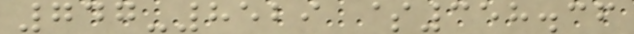747-8529 $358.36
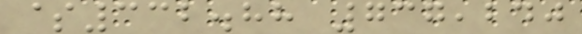$332.88 737,240
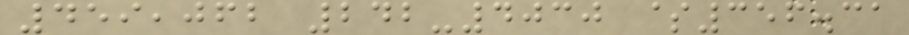459,062 242-4030 $356.31
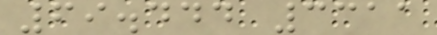69.444 3311
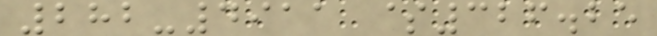282-4911 $326.25
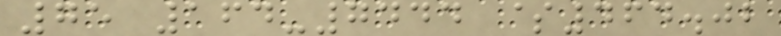75 164-7444 $464.02
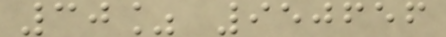30% 950656
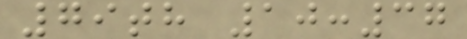79th 10:37
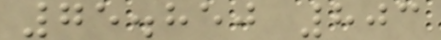75.850 803
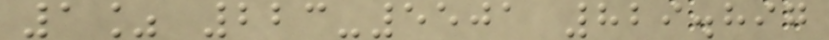1% 223-5501 829.897
